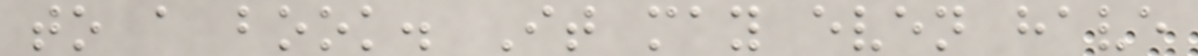to a book. It may even have
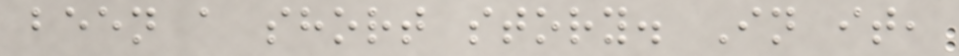been a short story. In it,
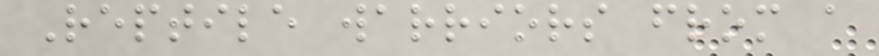Reptile warriors from a
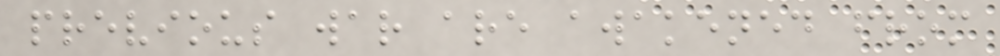previous war are awakened from
